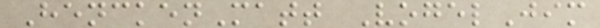HenckenMatt VogelJim
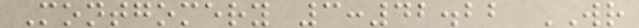Montgomery 3:42.22 WR
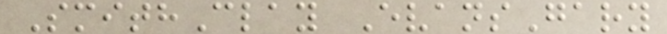SmithClay EvansGary
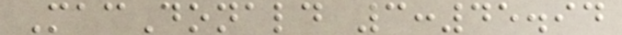MacDonald 3:45.94
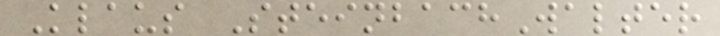Klaus SteinbachWalter
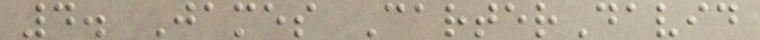4. James CarterDavid
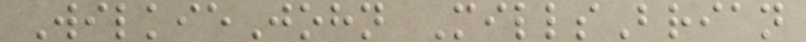WilkieJohn MillsBrian
